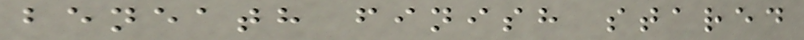beneath finish stared
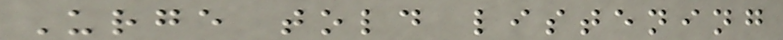Urge told listening
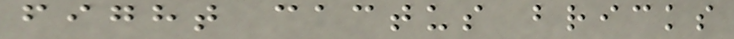fight cactus bricks
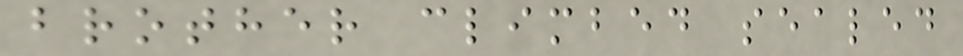brother climbed sealed
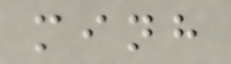minh
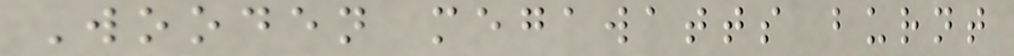Wooden megawatts burnt
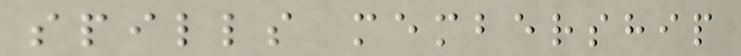spills membership
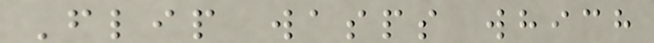Flip wasps which
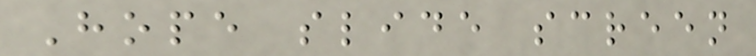Hope slide screen
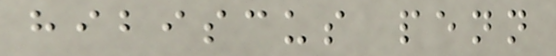hibiscus penn
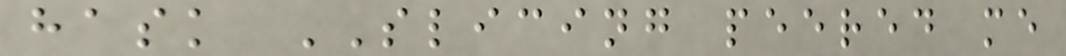hask SLICING peered me
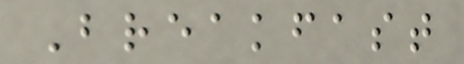Breakfast
